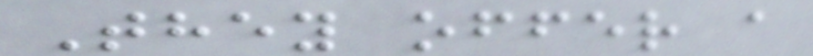They offer a
